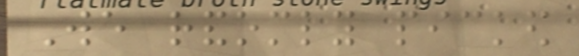We randomly picked
